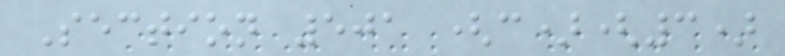Section 501 (c)(3)
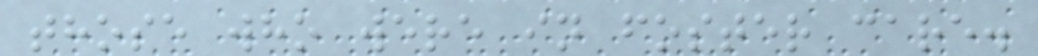those who were in foster care.
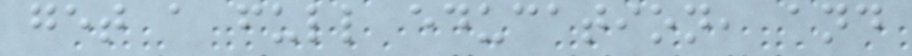get a full education, and
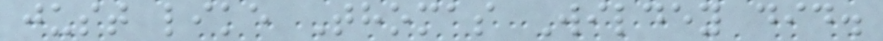just like Thomas Wildey did.
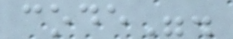code".
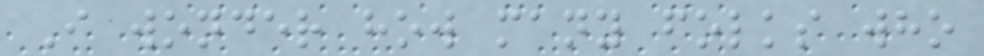I wonder how many folks who
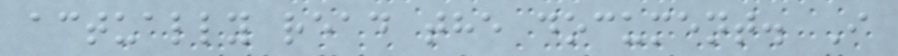actually read the document. I
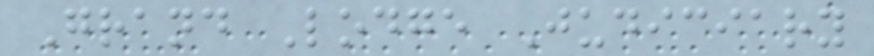Grand Lodge Judiciary
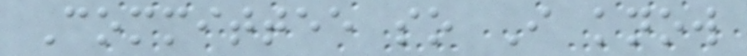Committee so I know
